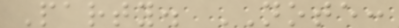Party. NOTE:
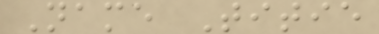Name Titie
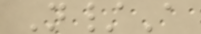N/A
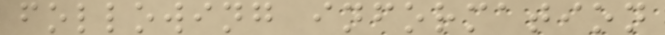following information
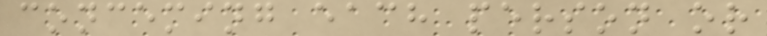conceming each person or
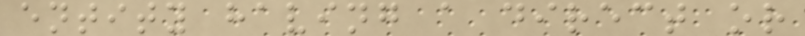entity having a direct or
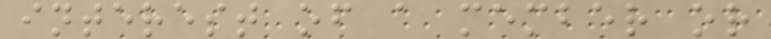interest of a member or
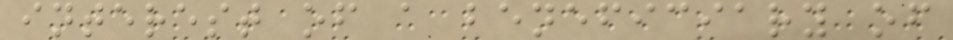interest of a beneficiary of
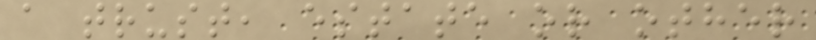a trust, estate or other
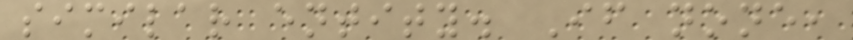similar entity. If none,
